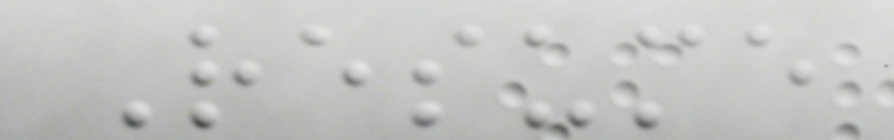Resume
